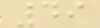49
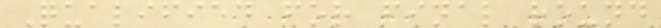Qualified for final round
